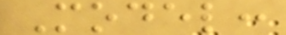Model:
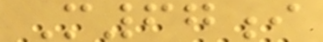M67i
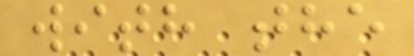with the
